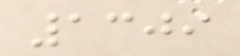1309
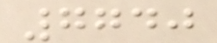7740
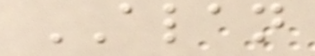ALAN
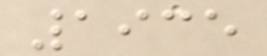1935
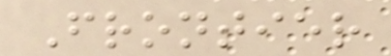Frontier
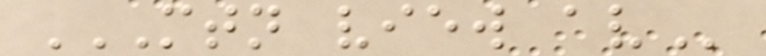MTN VIEW AV
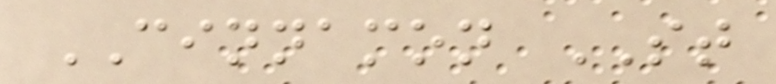CINNAMON ST
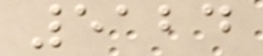5124
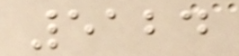5124
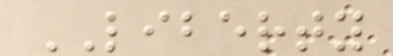LIBERTY
